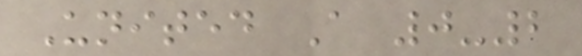United A 0-2
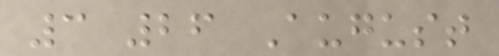3 26 August
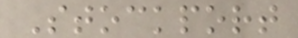Stockport
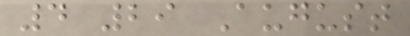4 29 August
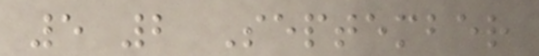5 2 September
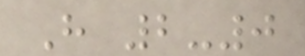H 2-0
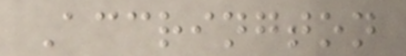Accrington
